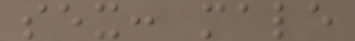sex: male
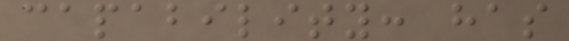capability: has
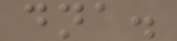dna.
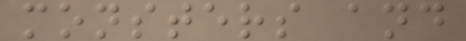monsters and
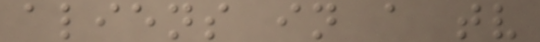aliens in a tv
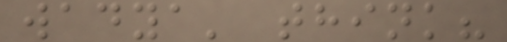wadya' think?
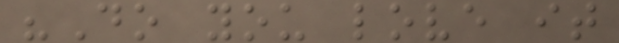"Do you love it
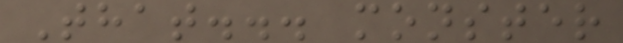That... monster
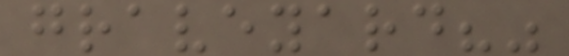graveyard?"
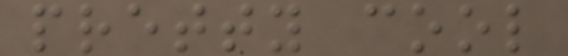pretty cool
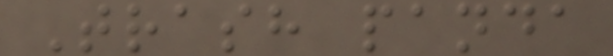Trash panda
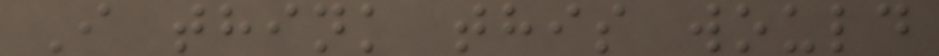I think this would
